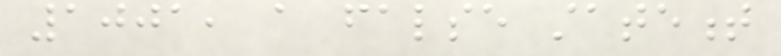1001, a false statement
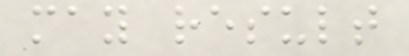may result
